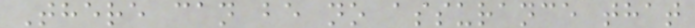There can be no assurance that
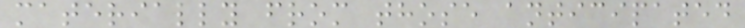materially from those anticipated
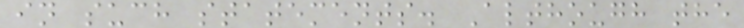in such statements. Although the
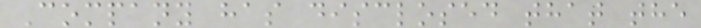Company has disclosed that the
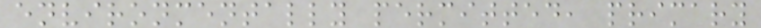environmentally permitted, primary
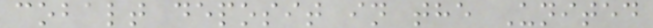cobalt deposit in the United
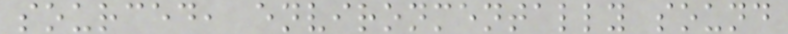sourced, environmentally sound
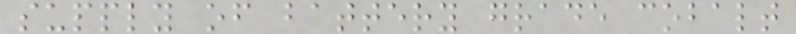supply of battery grade cobalt
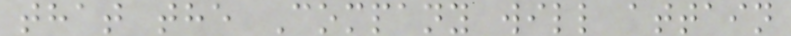that the Company will attain
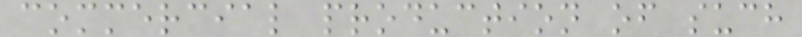commercial production of such
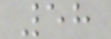58
